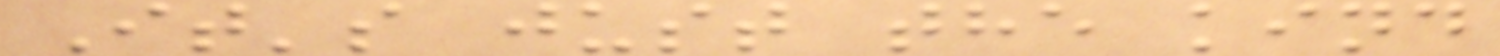It's just the kind
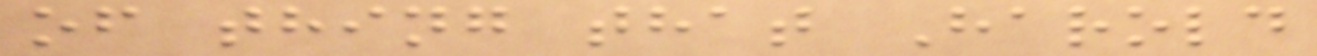of thing that Harold
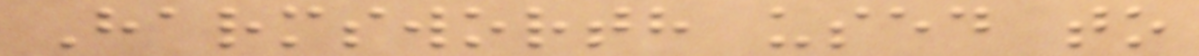Harmsworth used to
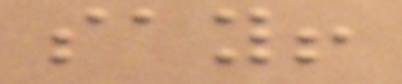say!
